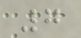7
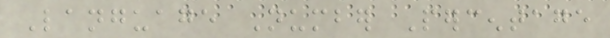Language Number Percentage
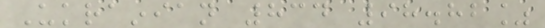Ukrainian 834 98.82%
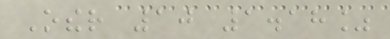Other 10 1.18%
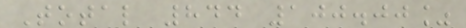Total 844 100.00%
